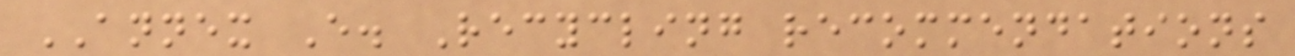ANNEX E. Recycling recommendations
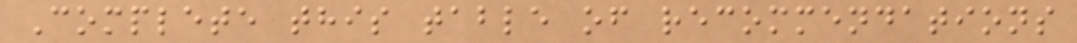Complete this table of recommendations
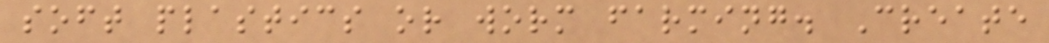soft plastics or worm farming. Create
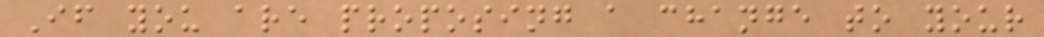If you are proposing a change to your
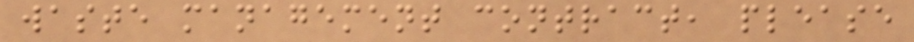waste management contract, please
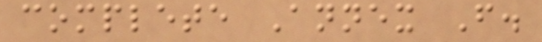complete Annex F.
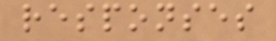responses
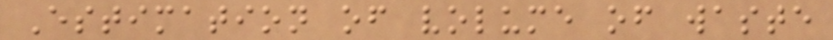Estimation of volume of waste
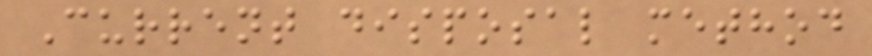Current disposal method
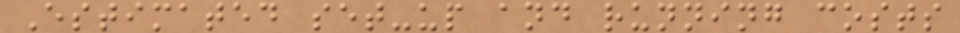Estimated set-up and running costs
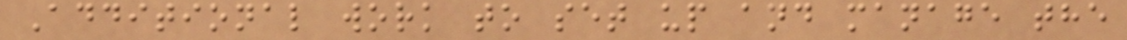Additional work to set up and manage the
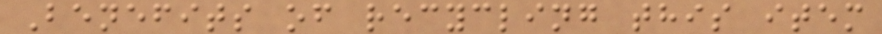Benefits of recycling this item
